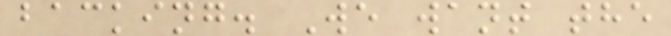backing. We want the
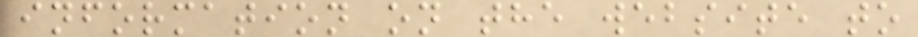information on the website to
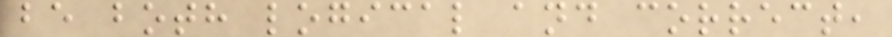be both logical and correct,
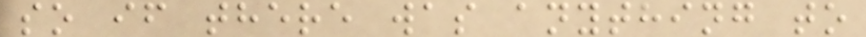so if there was anything to
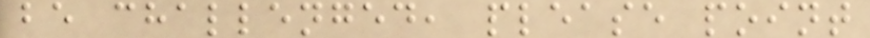be challenged, please point
